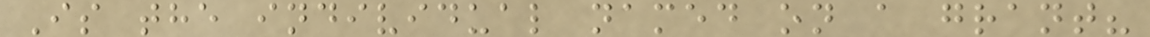Is the individual named on a grant?
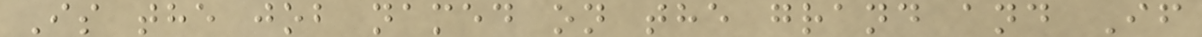Is the job named on the grand and If
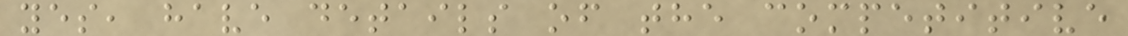yes, have details of the competitive
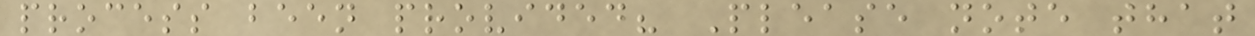process been provided? Please note that
